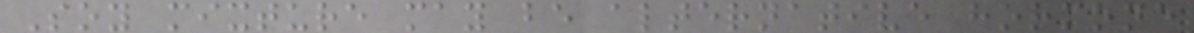Soy mixture may be alternative hormone
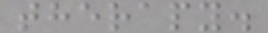therapy.
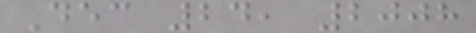Dec 24, 2008
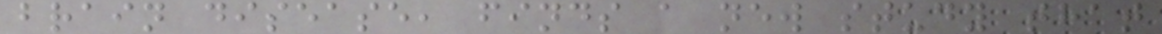brain disease, finds a new study that
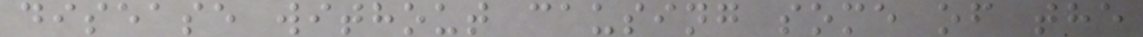disease without causing some of the
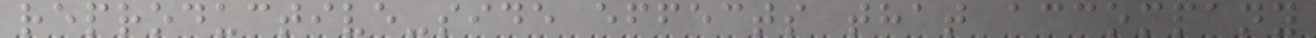reproductive-side effects that accompany
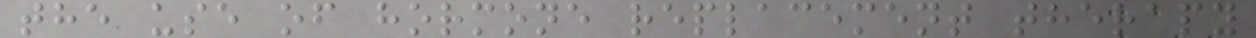the use of hormone replacement therapy
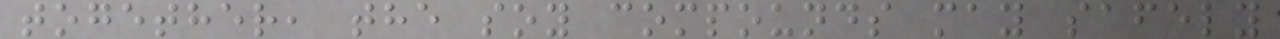together, the soy compounds may safely
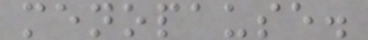menopause.
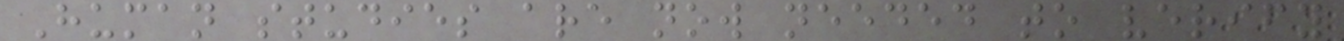Human studies are now needed to verify
